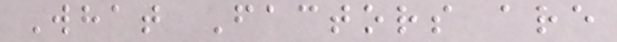What Factors are
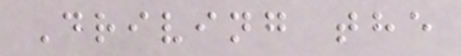Driving the
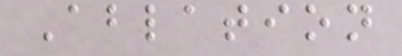Ablation
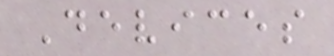Devices
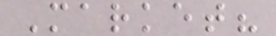Market?
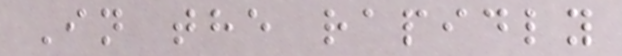In the rapidly
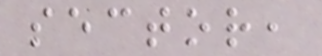sector,
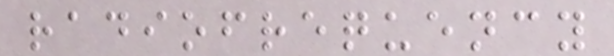radiofrequency
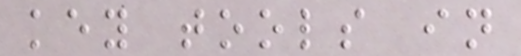key tools in
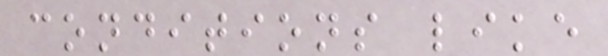conditions like
